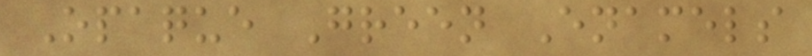Opaque Green Enamels
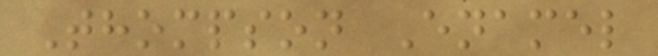Thompson Enamel
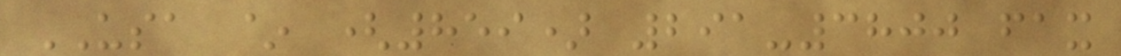USA ~ (859) 291-3800 fax
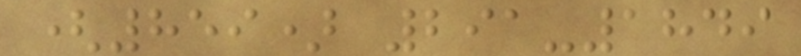(859) 291-1849
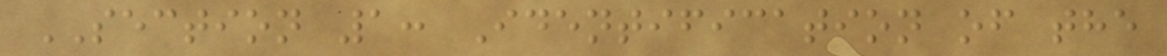SECTION 1: Identification of the
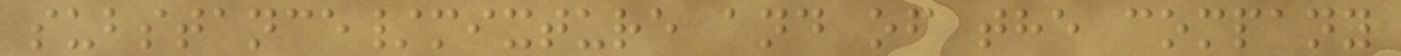substance/mixture and of the company
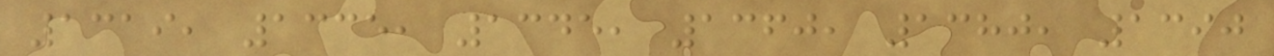1319, 1335, 1345, 1360, 1380, 1390
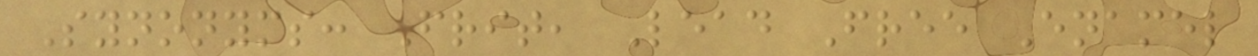Synonyms: Frit, Lead Free Enamel
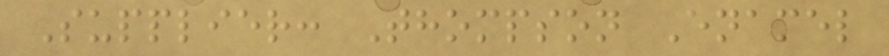Supplier: Thompson Enamel
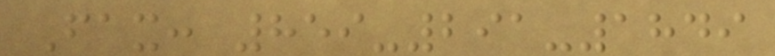Fax: 859-291-1849
